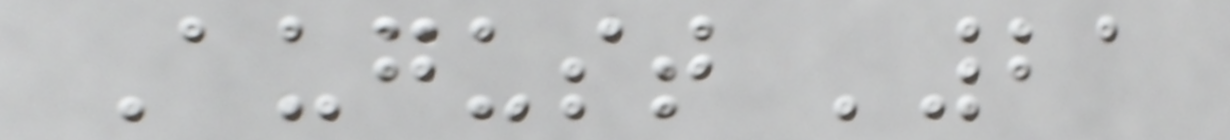August '21
